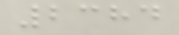2384
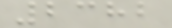2382
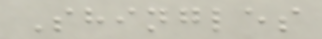Shingles
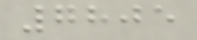7805
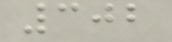302
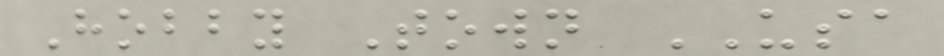Hobby Town USA
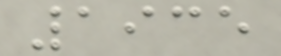1935
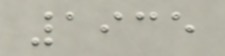1935
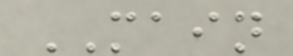MAIN
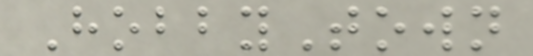HobbyTown
